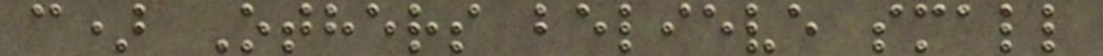c) Others believe small
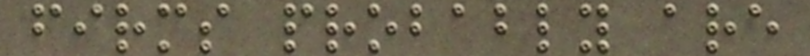firms probably are
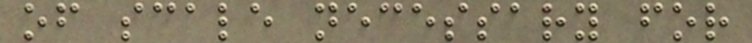of scale necessary for
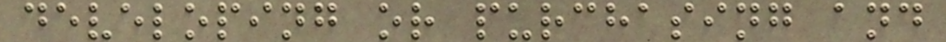developing or purchasing and
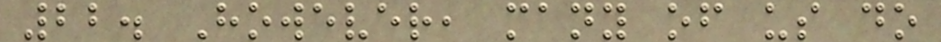22. However, many of us do
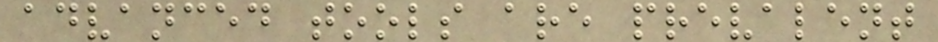advanced tools are prevalent
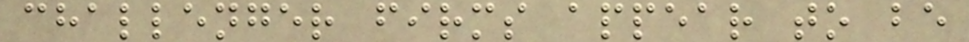challenger firms appear to be
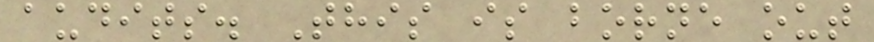audits. This is borne out
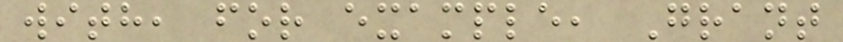with, for example, Grant
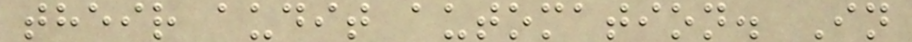their audit automation. In
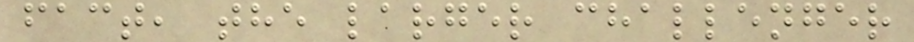fact, the larger challenger
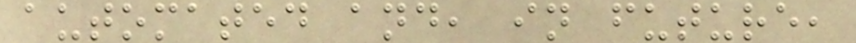automated and, in future,
